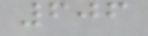606
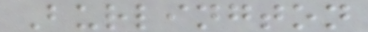Burlington
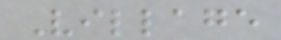Village
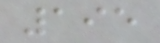195
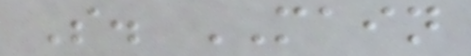S. MAIN
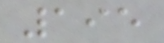195
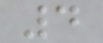4
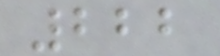222
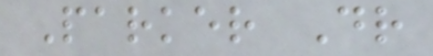Parker Dr
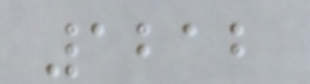1212
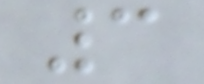3
